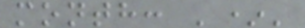month: '*'
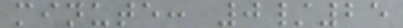minute: 0/25
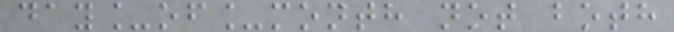day_of_month not both
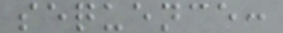sequence:
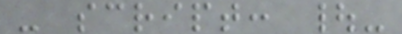- script: |-
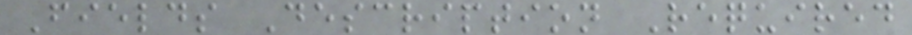Fields Description Required
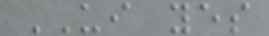UI yes
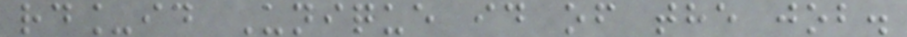rd_id Unique id of the job.
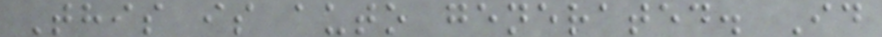This is auto generated. Id
